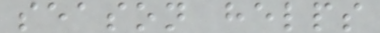season helps
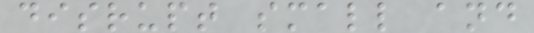disrupt small and
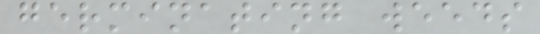germinating weeds
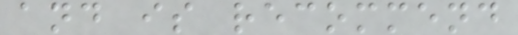and is recommend
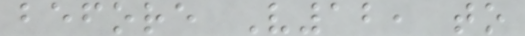before V12, to
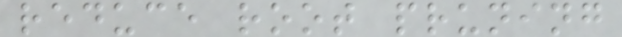reduce root pruning
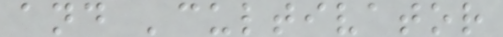and 'cultivator
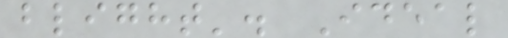blight'. Ideal
